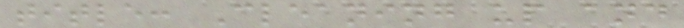title: Cleaning up and
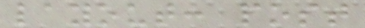layout: post
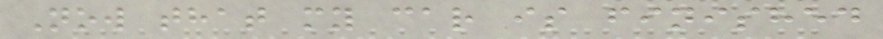Now that my car is finished
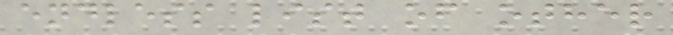endless list of other
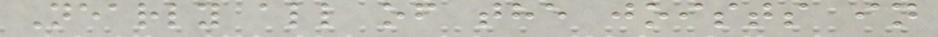Nearly all of the joists in
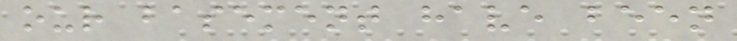our basement have been
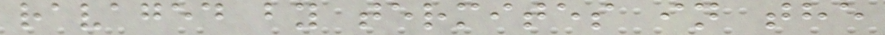ravaged by termites in the
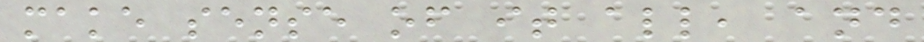make sense of it all, and
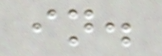in.
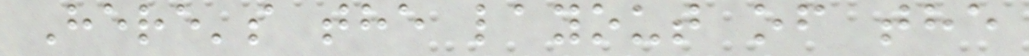Here's the layout of the
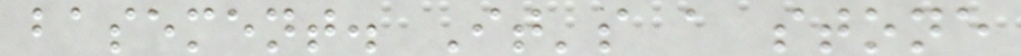basement. It's a stone
